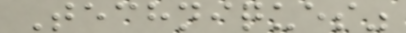Techniques"
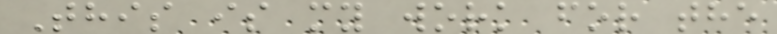This is my work for the
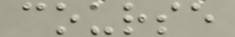course
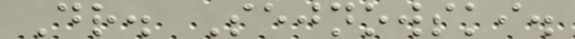Dr. Sejnowski.
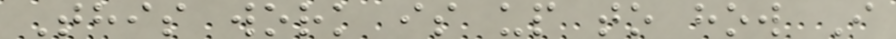This work is up to how I
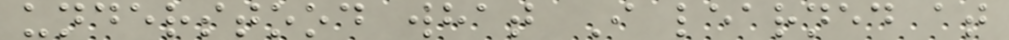understood what I learned at
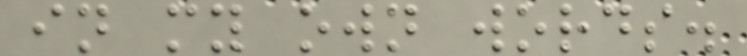in my own words.
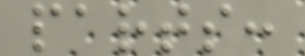parts:
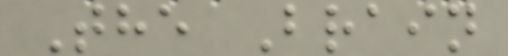The Brain
